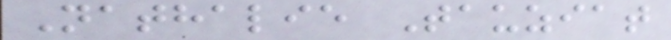Nathalie Tauziat
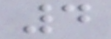4
